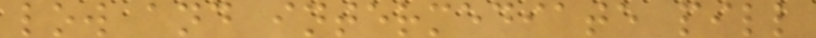low and intermediate pill
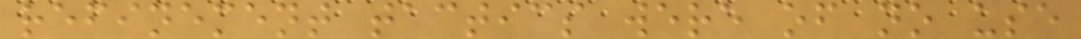refinement tactics were of no use
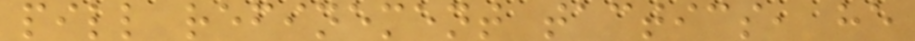pill refinement tactics, he
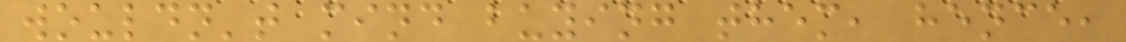wouldn't mind buying them, hence,
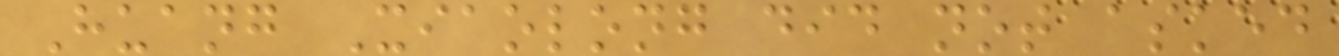Huang Xiaolong did not asked
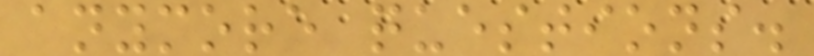anymore questions.
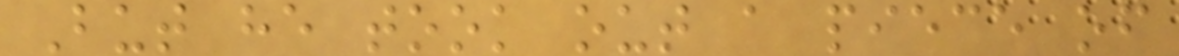But he took out a piece of
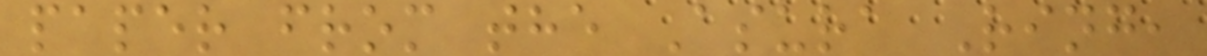paper from the Asura Ring,
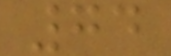74
